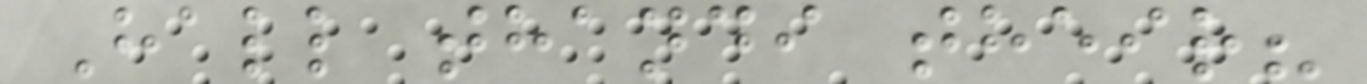Hall thandi their?
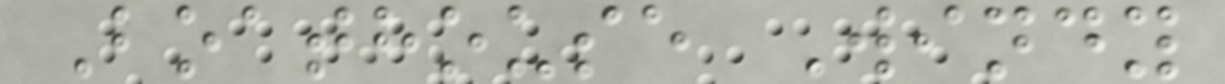Boathouse Windy
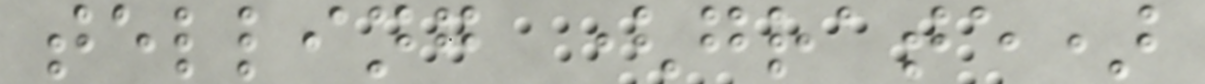telling (grate)
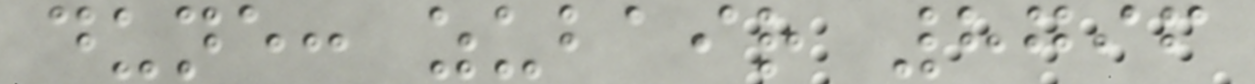dune: zubair 8796
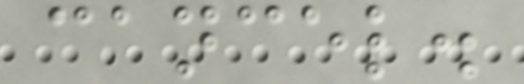cancel.
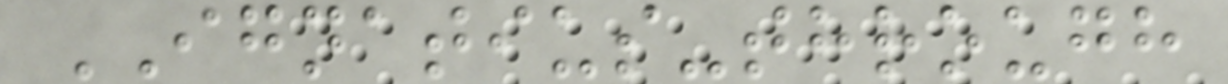IGNATIUS-through
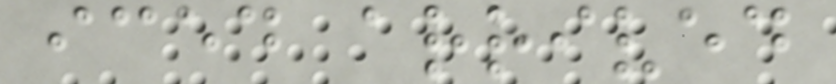iced arrived
